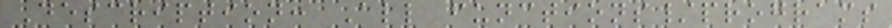Description: All functions/programs
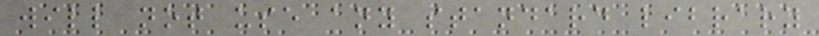will not use any standard library
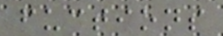fuctions
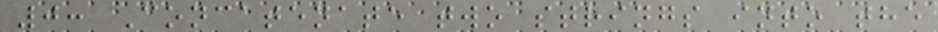0: Concatenate two strings into the
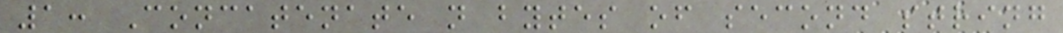1: Concatenate n bytes of second string
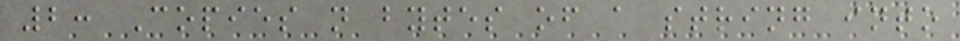2: Copies n bytes of a string into
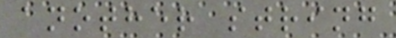another string
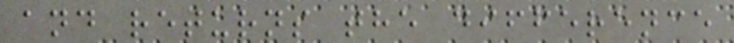and returns the difference
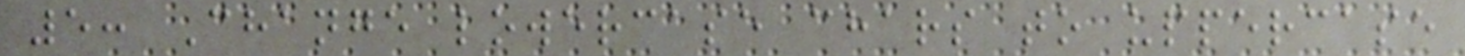5: Change lowercase chars to uppercase
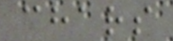chars
